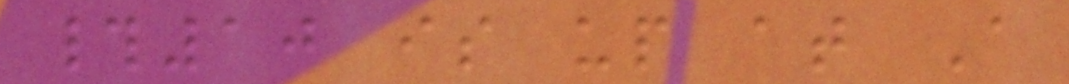#10 is up at A
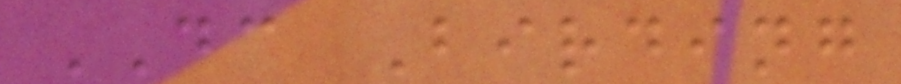DC Birding
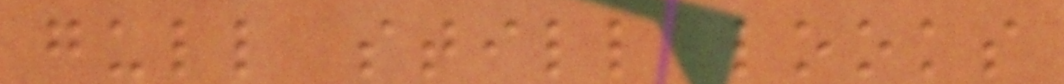gull still looks
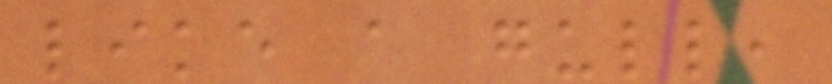like a gull,
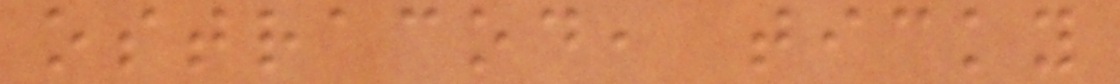ostracod, ticky
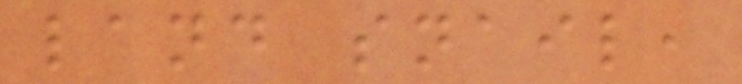land snail,
